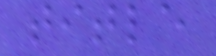title
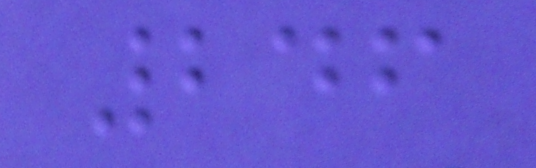246
